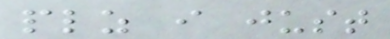plz i just
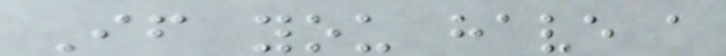If you have a
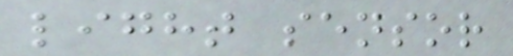light sensor
